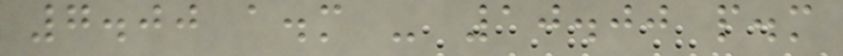7.00 a.m - 10.00 p.m
